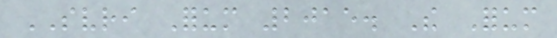SVRI Forum 2015. The Forum
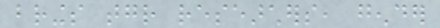brings together researchers, gender
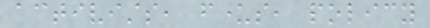activists, funders, policy
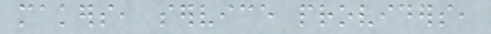makers, service providers,
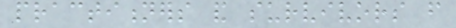practitioners and survivors from
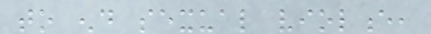to end sexual violence,
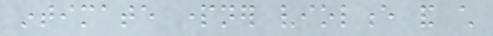intimate partner violence and child
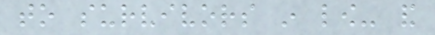to survivors in low- and
